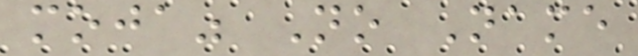moja" No Name
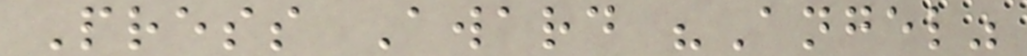Press Award "Angel"
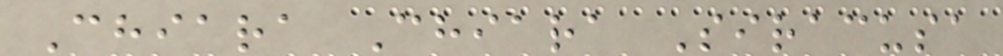Chiara Chiara Siracusa
